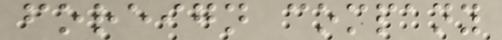foreign company
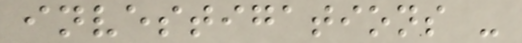investigations -
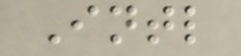Intl
